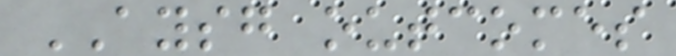AYSG outcomes
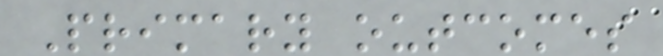Primary outcomes
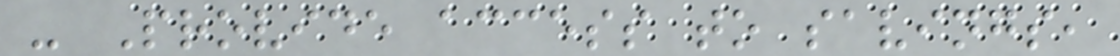- Provide access to savings,
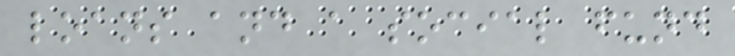loans and a social fund
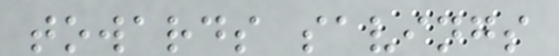towards savings
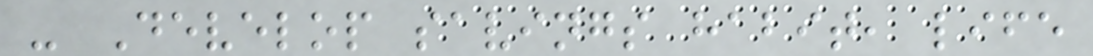- Develop savings habit, life
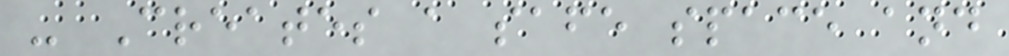- Creates a safe space and
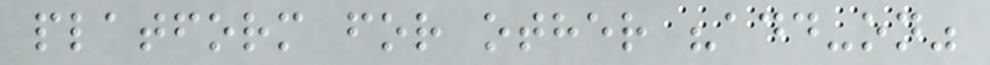platform for other "add-on"
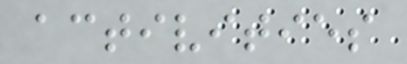activities
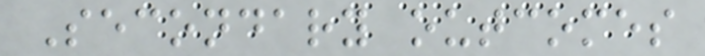Secondary outcomes
